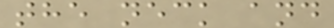the neck and
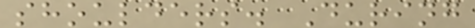shoulders. During
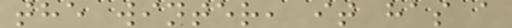the winter, it has a
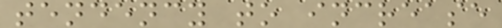tendency to increase
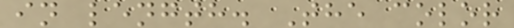in length. The color
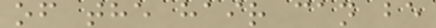of the hair can be
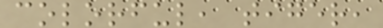colorful, tiger,
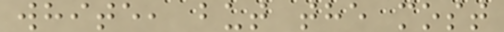white, but the most
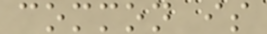common is
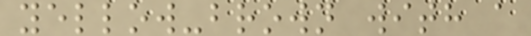yellow-brown with a
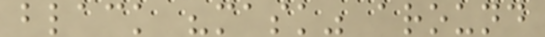black "mask" around
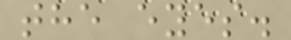the eyes.
